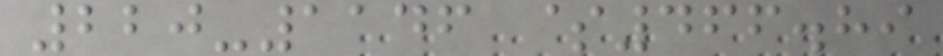220-1146 $466.89
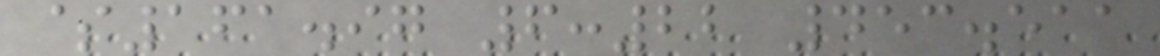$161.97 6:22 453.511
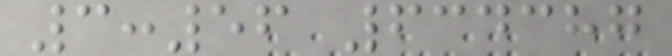3:56 634387
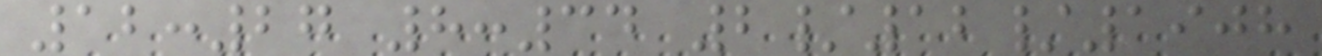12:27 8:34 2/12/1908
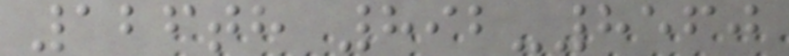126th 892-8560
